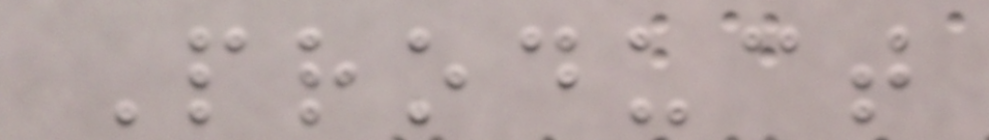Product
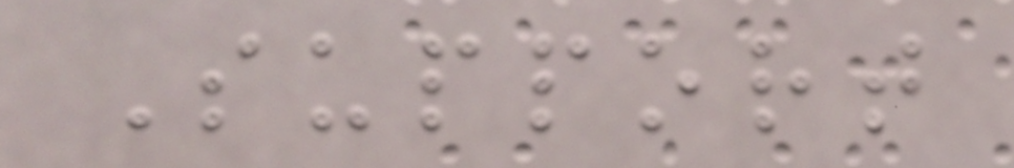Support
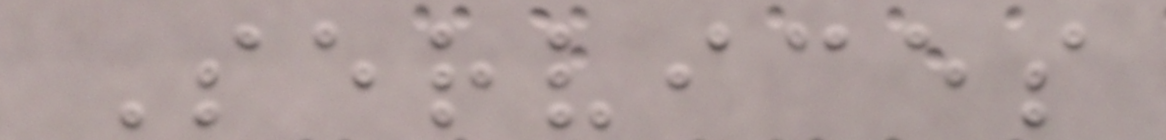Services
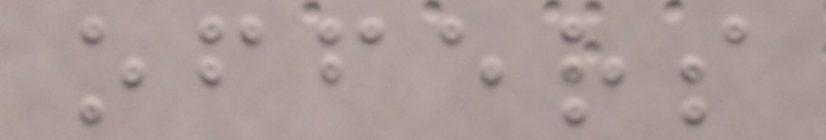offers
